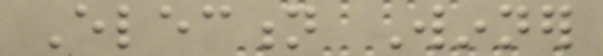Election Winner
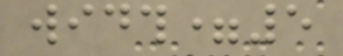width=5
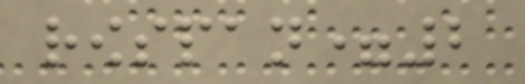rowspan=2
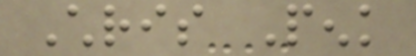Chris Penk
